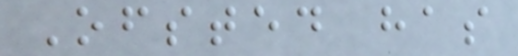Ofsted has
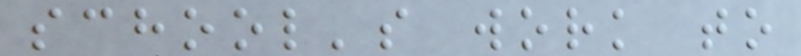school's work to
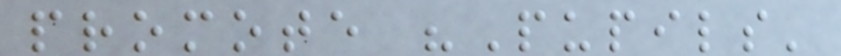promote "Pupils'
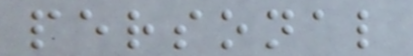personal
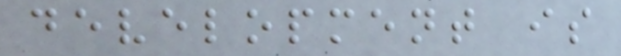development is
